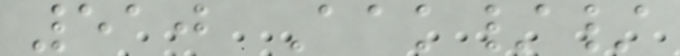510 Aak//
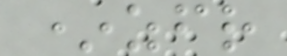*zfr
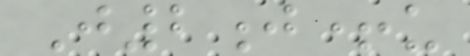J2j+u
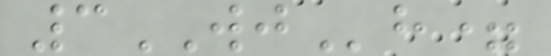3WJh=
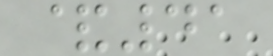&41
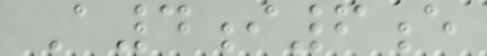A4i6e
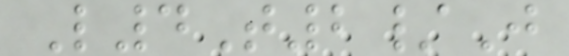L4T2/J
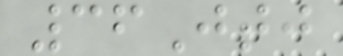36Jtj
